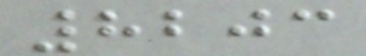8203
